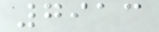7913
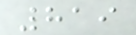819
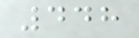448
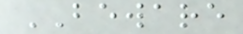BEWARE
